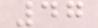47
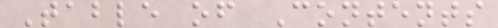Table of Contents
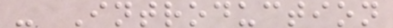- Introduction
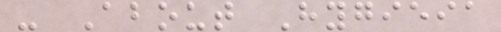- About Hygieia
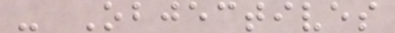- Objectives
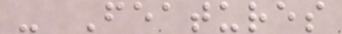- Features
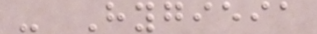- Hygieia
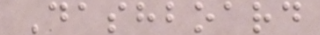Dashboard
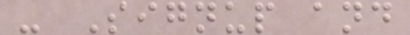- Signup and
